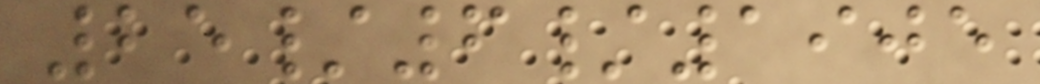25/6/1905
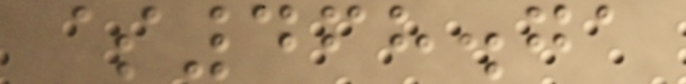$468.71
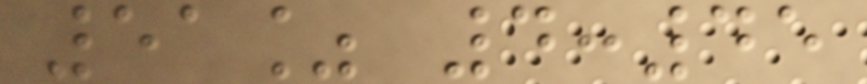51% 4:45
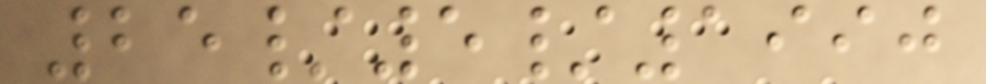25/5/1990
